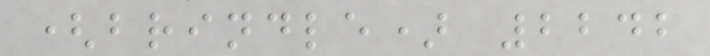(brindle) 2242
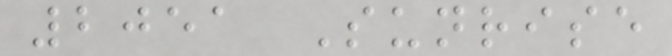2051 Sunrise
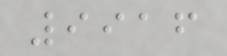9916
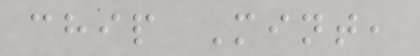chip Mint,
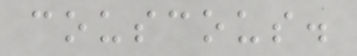couscous.
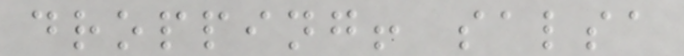dropping! salsa
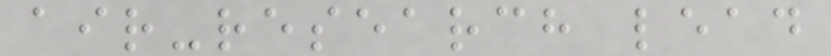air-research lead
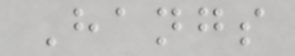Hangs
